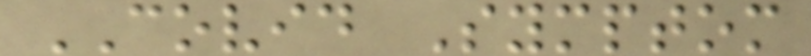COVID Symptom
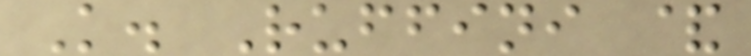K. Ruffini &
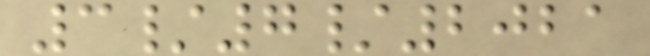3/7/2021
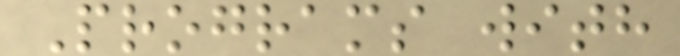Programs with
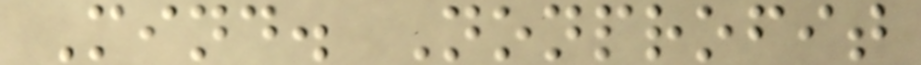Mind. Nonprofit
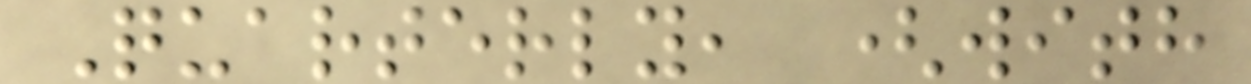Quarterly, (with
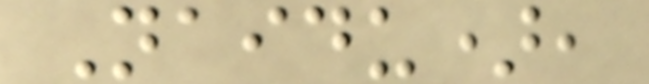Naidu),
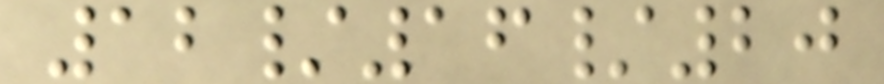12/16/20
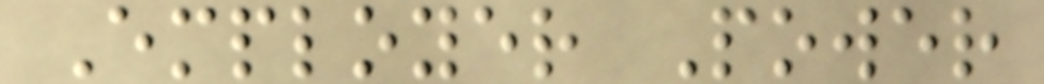Employer Power
